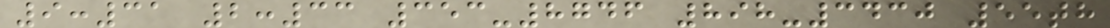9:31 2:33 353-8746 898-3430 55th
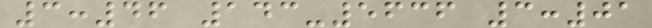3:46 143-5636 3:01
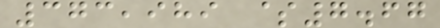373,989 $7.67
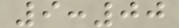9:00
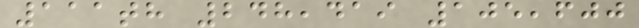111th 248,419 105,600
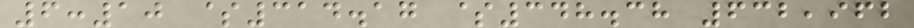6:10 $314.17 $348.38 632,962
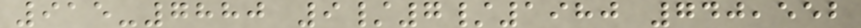915-7880 9/7/1980 740,552
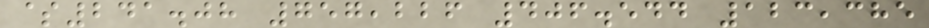$241.08 757,226 406.544 123,385
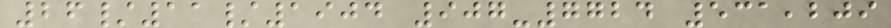26/11/1904 907-7724 531,209
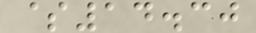$14.30
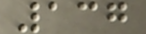137
